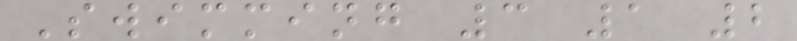Swimming 3 1 2
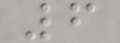6
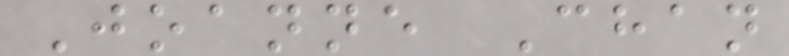Joanne Chan
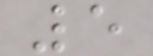5
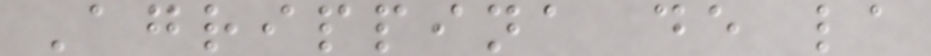Agrippina de la
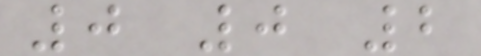0 0 2
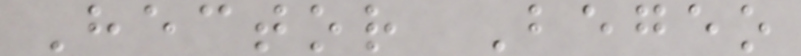Hector Begeo
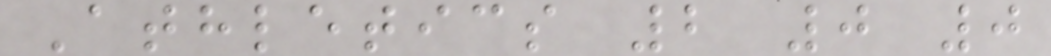Athletics 2 0 0
